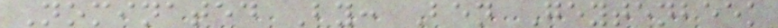Nominated By: Ben Geytenbeek
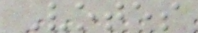Votes
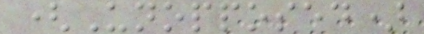(Unopposed)
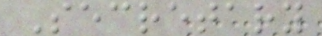Secretary
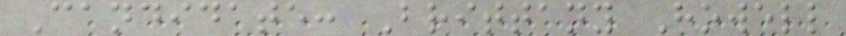Candidate: Brittany Howell
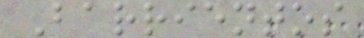Barrientos
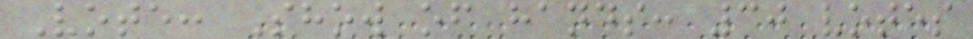Vote: Show of hands: 30 votes
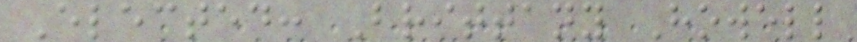Elected: Brittany Howell
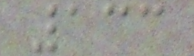133
